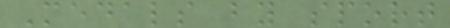Medals by sport
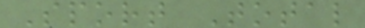Sport Total
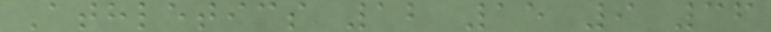Athletics 12 15 9 36
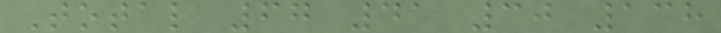Total 67 41 30 138
